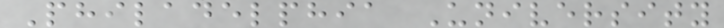Philadelphia University
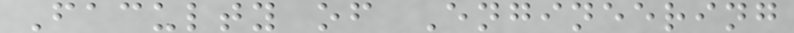Faculty of Engineering
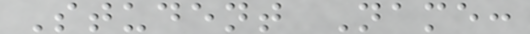Student Name:
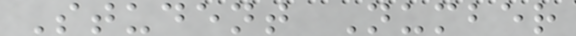Student Number
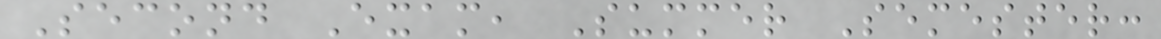Second Exam, Summer Semester:
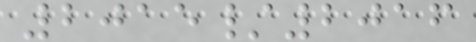2015/2016
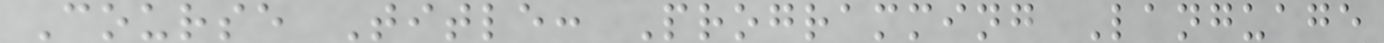Course Title: Programming Language
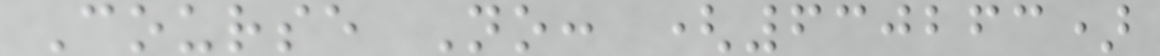Course No: (630263)
